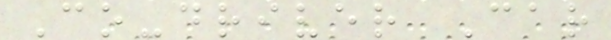Co-driver Car
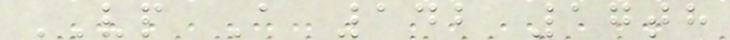VP A 142 17th
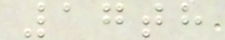17th
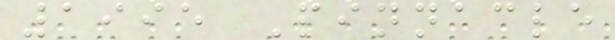1995 Pinnacle
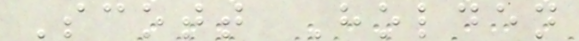Scott Holden
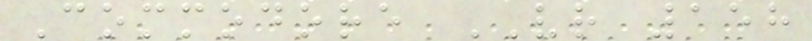Commodore VR 158
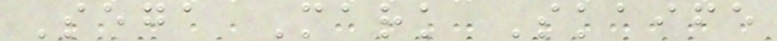Sega Mark Skaife
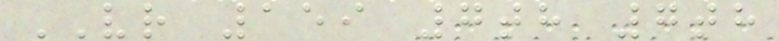VR 159 7th 7th
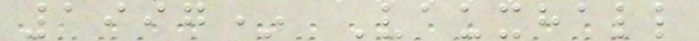1997* Vauxhall
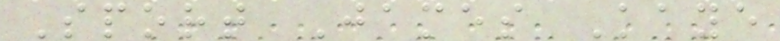Sport James Kaye
